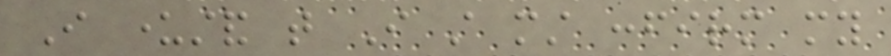I understand that I still must confirm my
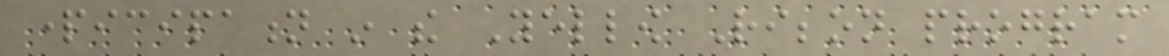participation in the Yellow Ribbon program
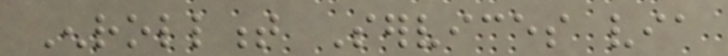Enrollment Services via
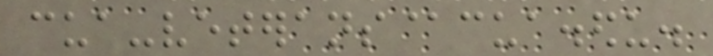cua-veterans@cua.edu.
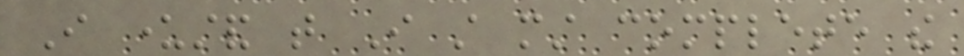I understand that I still must complete the
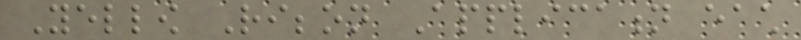Yellow Ribbon Application each
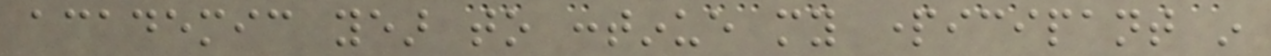academic year to continue my participant in
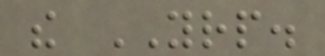the YRP.
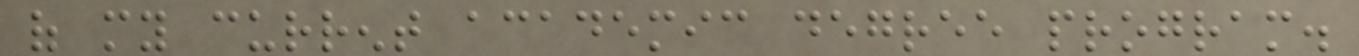of my current academic degree program.
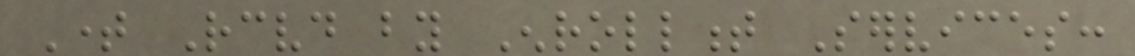Time Received by Enrollment Services:
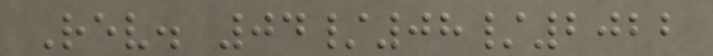Rev. 04/08/2022
